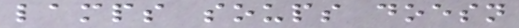lamps soups doesn
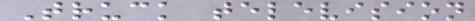Truck television
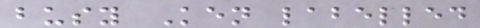busy Ken labelled
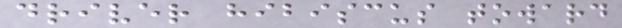driver hibiscus toward
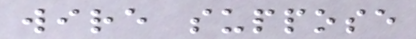wire suppose
